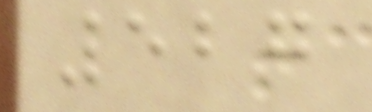527
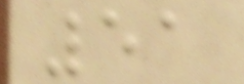51
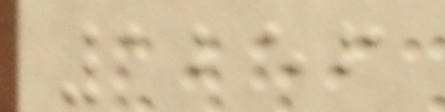1256
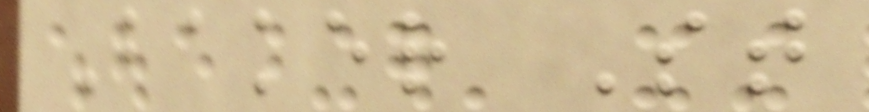Baker St
